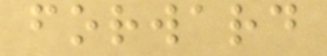forward
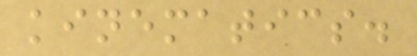kinematics.
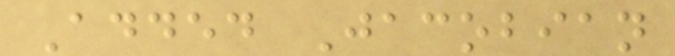Added Jacobian
